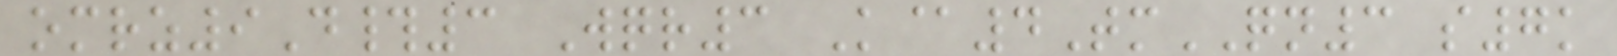omrz9D#3 Wqr3 K@4TmQN3 s7k
